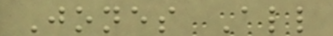Jones All
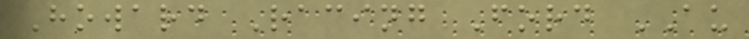Howard Racing Ford AU
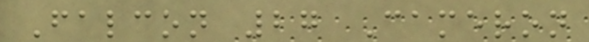Falcon 27 Cameron
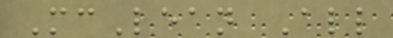McLean All
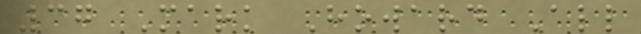37 Mark Howard All
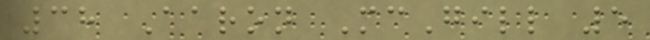38 Aaron McGill 5
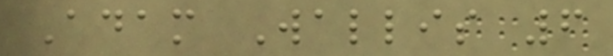Adam Wallis 6
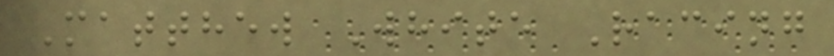Matthew White Racing
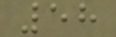58
